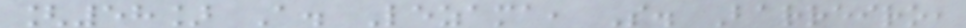[58] A. Lezama, S. Barreiro,
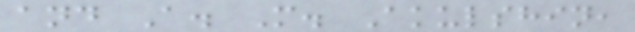and A. M. Akulshin,
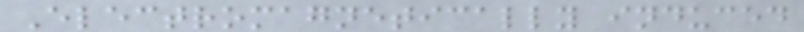Electromagnetically induced
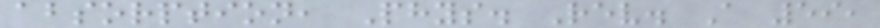absorption, Phys. Rev. A 59,
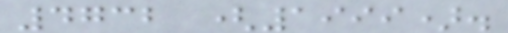4732 (1999).
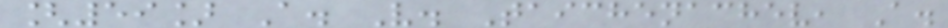[59] A. V. Taichenachev, A.
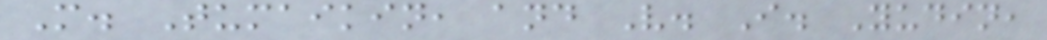M. Tumaikin, and V. I. Yudin,
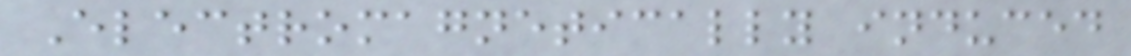Electromagnetically induced
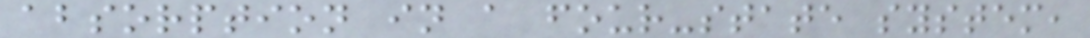absorption in a four-state system,
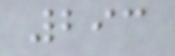293
